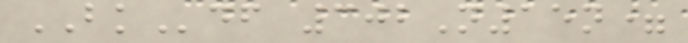BKdf 302N15n=
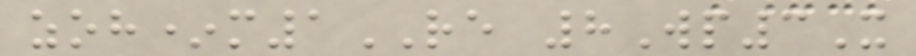zoh*m1RE 8Wp3X
